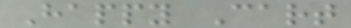Happy Cart
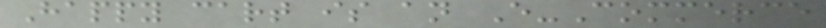Happy cart is an E-Commerce
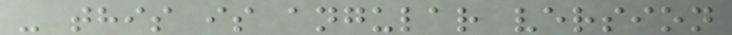- this is angular version
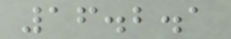16.2.1
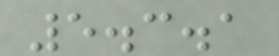5.3.1
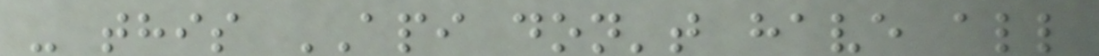- this API don't have all
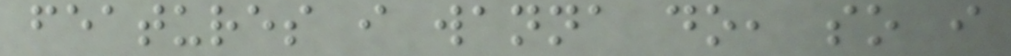features i wanna do, so i
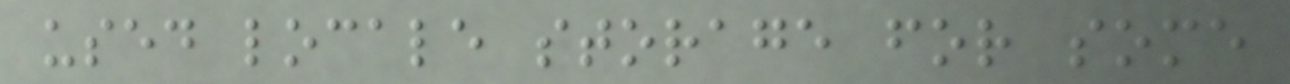used locale storage for some
